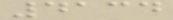4134
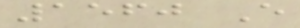1560 E
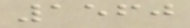1560
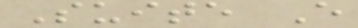Suite E
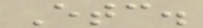Etc.
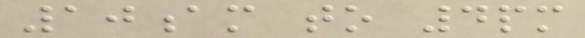10am to 4pm
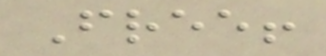Free!
